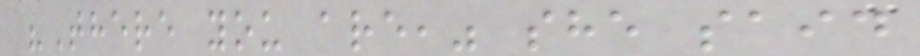"There you are," she said
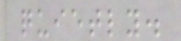quietly.
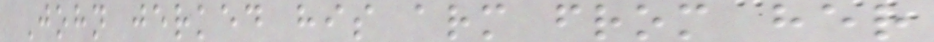John jerked his arm from her
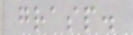grasp.
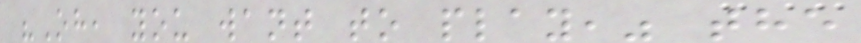"Oh, you want to play," the
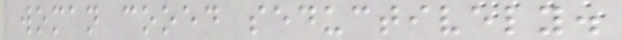woman cooed seductively.
